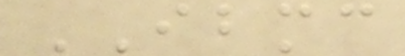IBMC
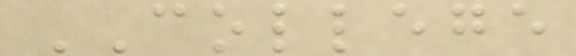COLLEGE
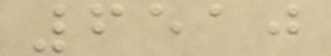6510
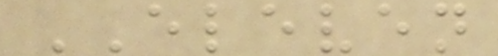ELEVEN
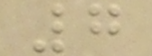7
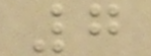7
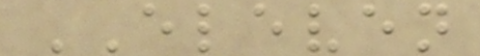ELEVEN
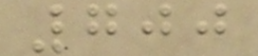700
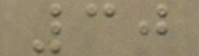30
